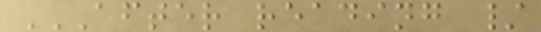AFTER READING /
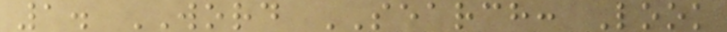1. WORD SEARCH: Look
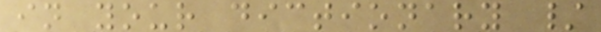in your dictionary /
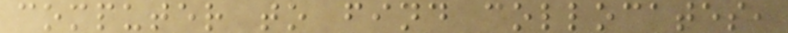computer to find collocates,
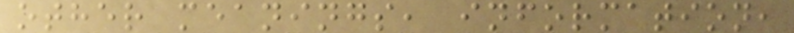other meanings, information,
